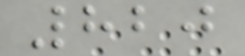820
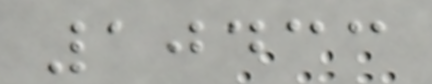10433
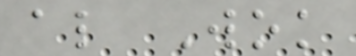al Wok
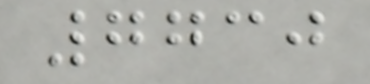7730
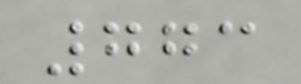773
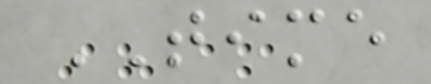TIME
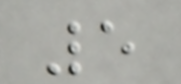5
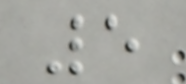5
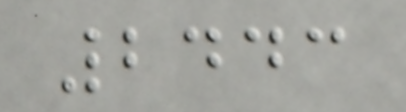2443
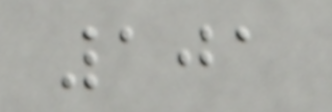101
